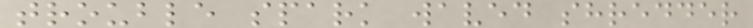trouble spark waved shredder
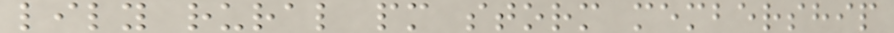lily rural pm storm membership
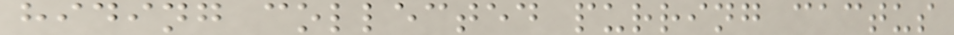hiding collected purring cactus
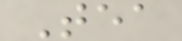Tea
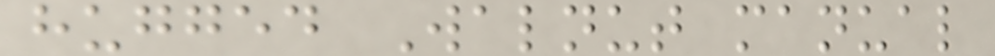hugged Walnut manual
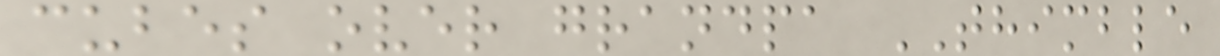cubes over grandpa THIMBLE
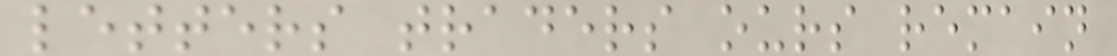letters traders ours remain
